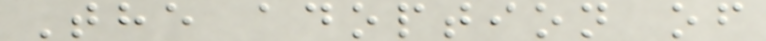The adoption of
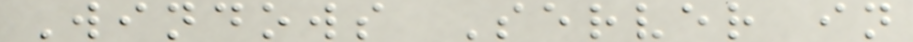Windows Server in
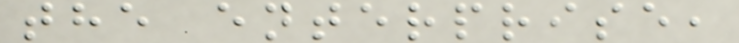the enterprise,
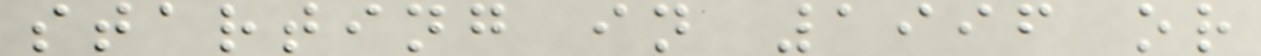starting in 1996 or
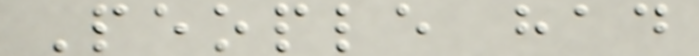People had
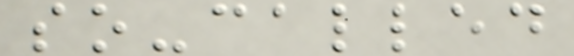so-called
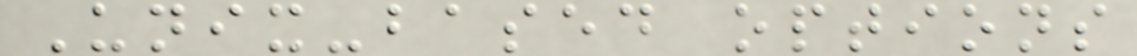Unix-based options
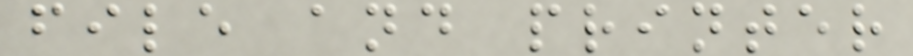file and printer
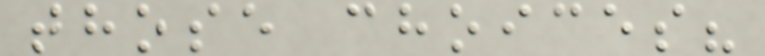those choices?
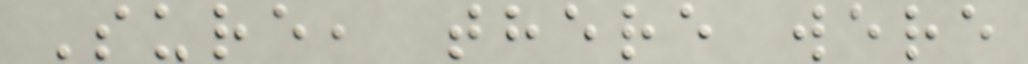Sure, there were
